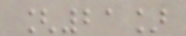[21]
